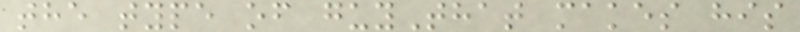the type of guyThat makes his
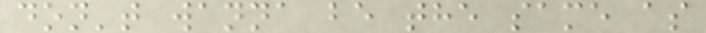don't wanna be the same as
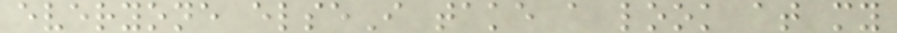everyone elseI take a look at my
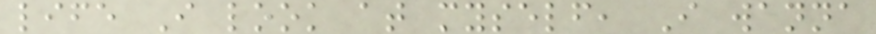life I look at myself, I wanna
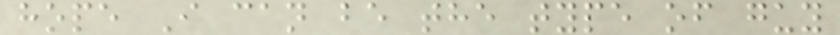hope I can be the type of guy
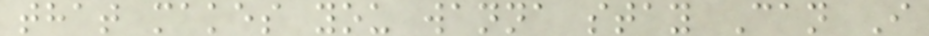that makes you wanna stay Can I
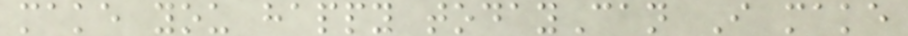make you happy todayCan I make
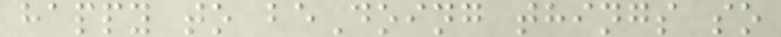happy to beDoing things so
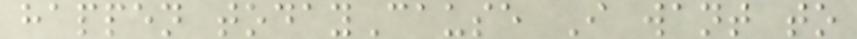happen todayCause I want to
